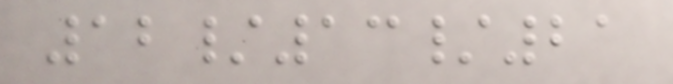12/13/21
